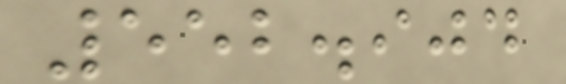552.904
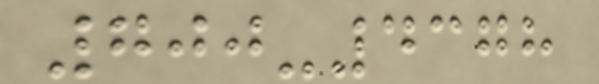700-4378
